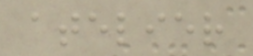atelier
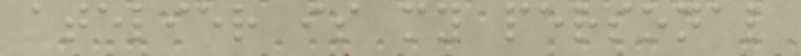atelier is my personal
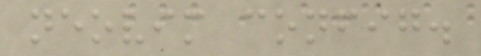neovim config.
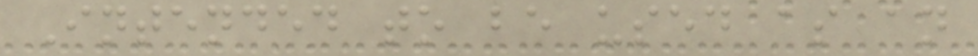Intended to be used as an
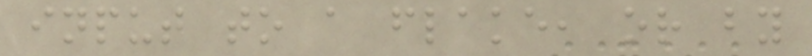input to a flake, or by
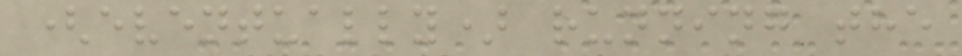(eventually) running the
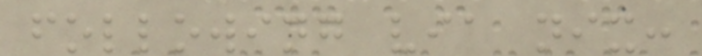following via nix:
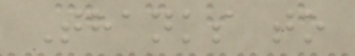Thanks to
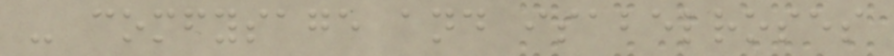- comfysage and isabelroses
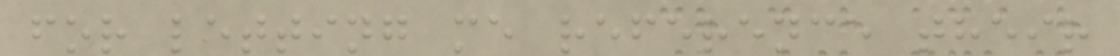for letting me reference their
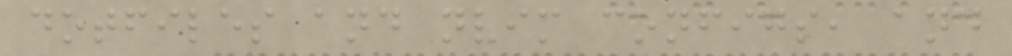dotfiles and nvim configs, and
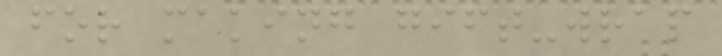for making gift-wrap
